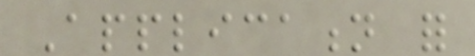Application for
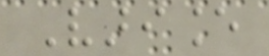Variance
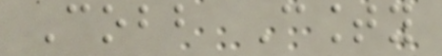Cobb County
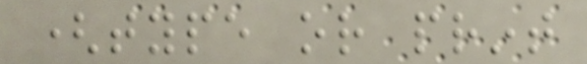(type or print
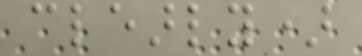clearly)
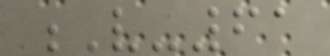V-61
